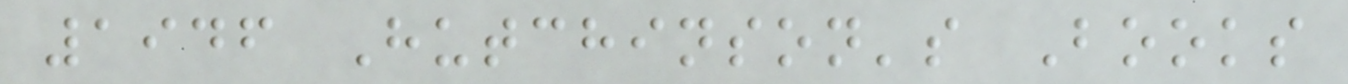1946 Hutchinson's Books
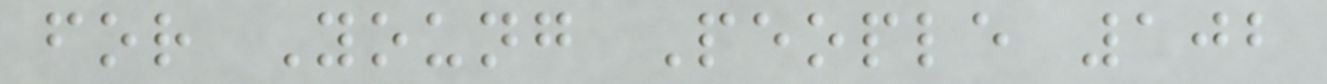for Young People 102
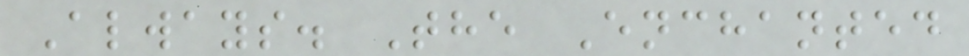Always. The Enchanted
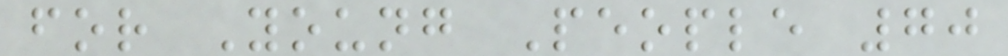for Young People 70
